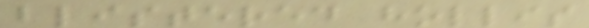blistered hollis
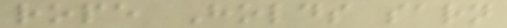rope Holds sarn
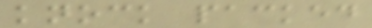knock packed
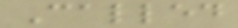Called
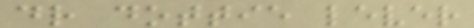dr dottie lever
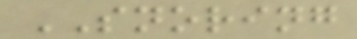SNORING
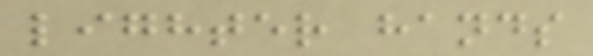lighter hands
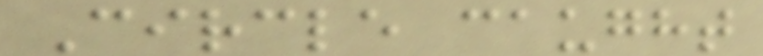Circle caught
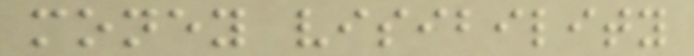money visibility
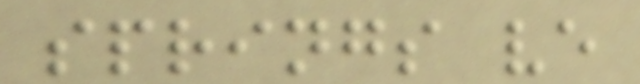springs ve
